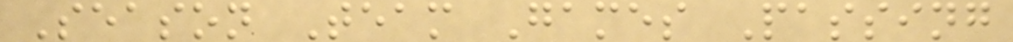Season Team Games Passing
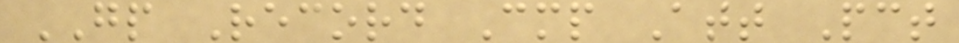GP Record Cmp Att Pct
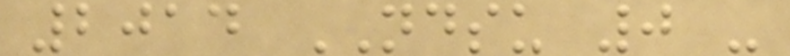2014 NDSU 0 -
